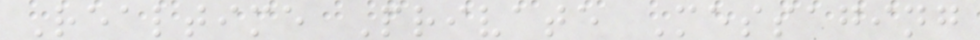Realtime Private Messaging
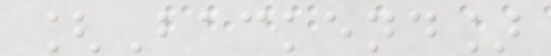[Backend]
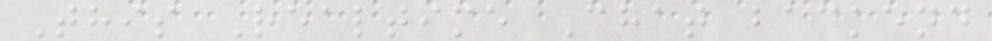This Realtime Chat backend
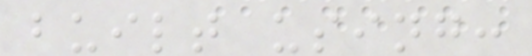built using:
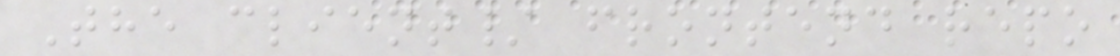The client/ frontend repo
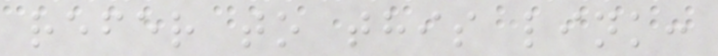refer to this link:
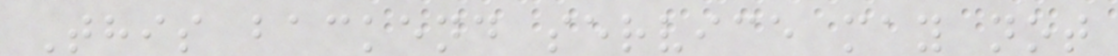This backend service may not
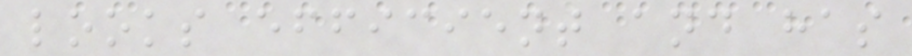looks efficient and has
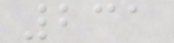231
